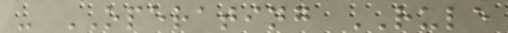- OPERATING RULE
